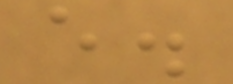e.
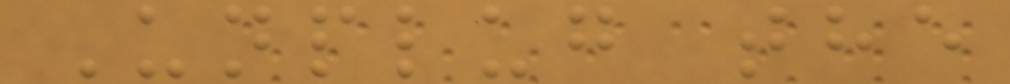Unplug the
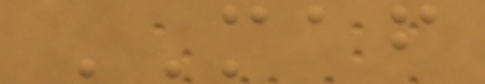MAF
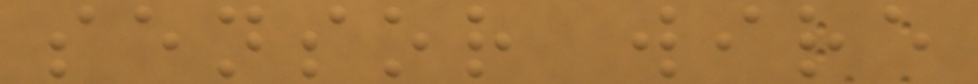sensor wire
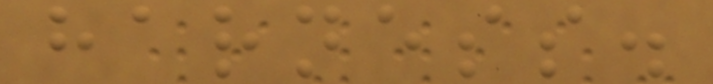harness.
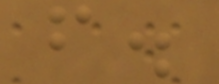f.
